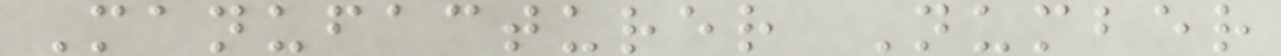Manufacturer Number
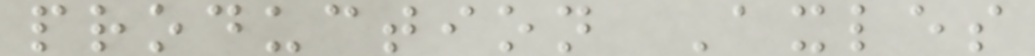production Axles
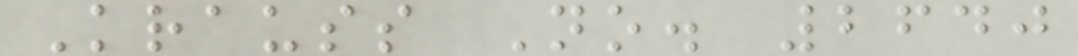Krauss No. 2640
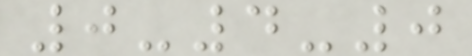0-4-0
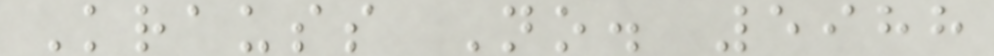Krauss No. 5988
